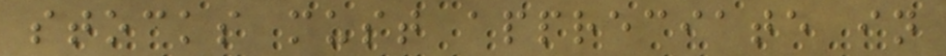stocks must appreciate in
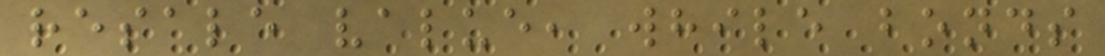resale value, while bonds
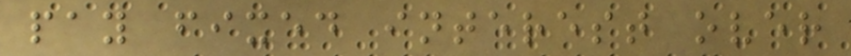pay fixed interest over
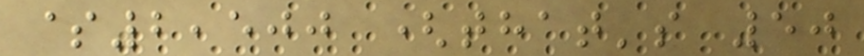$2,500 (that's 50
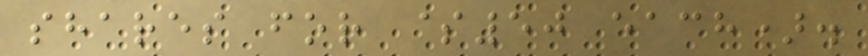shares for $50 each).
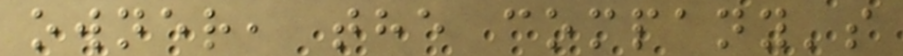owner, the company's
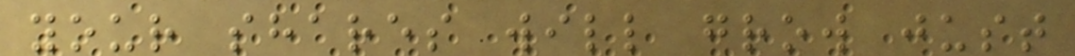your shares will grow just
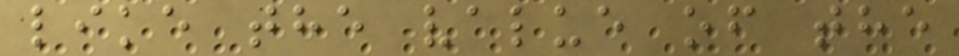like the value of the
